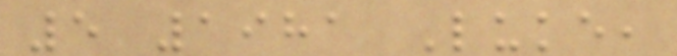5 1981 Luke,
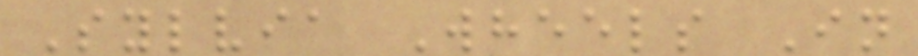Sylvia Wheels In
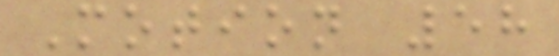Motion 58
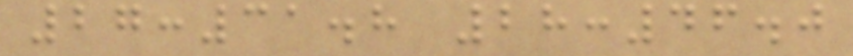27:31.8 28:46.0
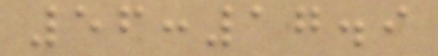56:17.9
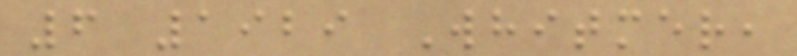6 1929 Whitmer,
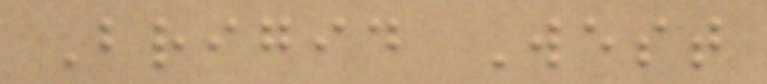Brigid West
